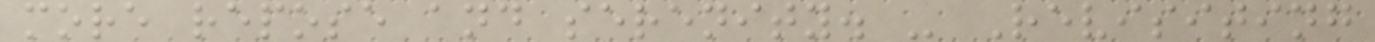more repose and serenity. - Revisiting
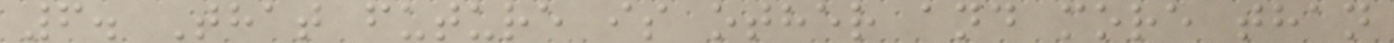6. That future is other and more than
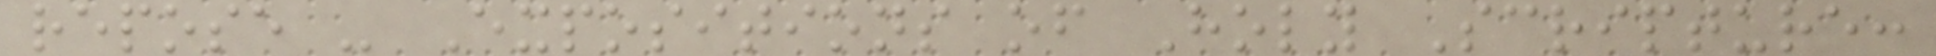repose - Expositions of Holy Scripture:
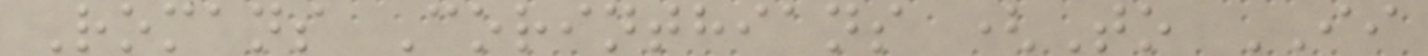Romans Corinthians (To II
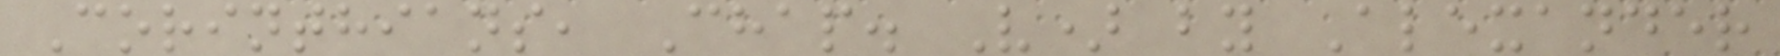Corinthians, Chap. V) by Alexander
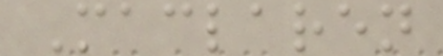Maclaren
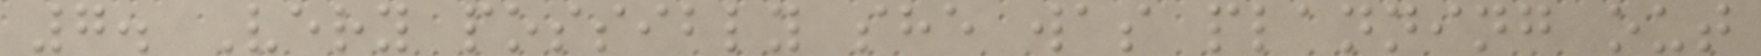7. Very possibly she was planning out
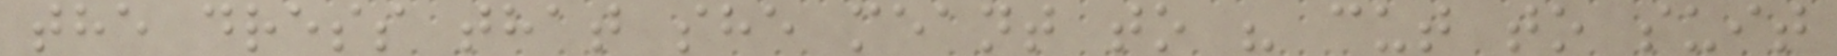the dress that she meant to " cut to suit
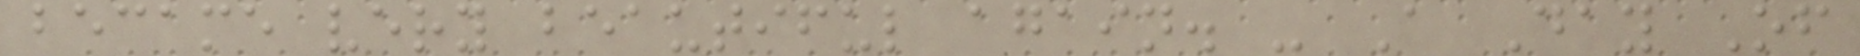became very beautiful again. - A Day Of
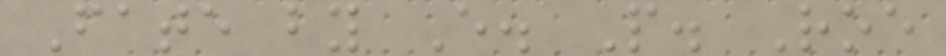Fate by E. P. Roe
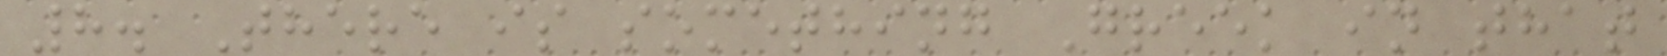8. There is something Greek in that
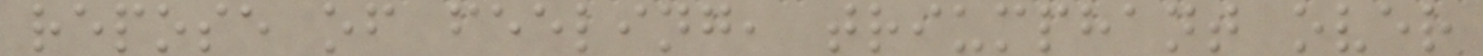repose of feeling, triumphant over
